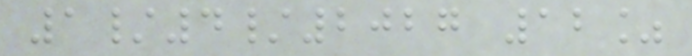1/4/2027 12%
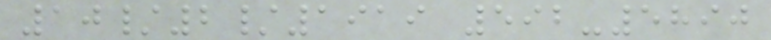10/2/1919 592-5890
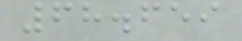68.659
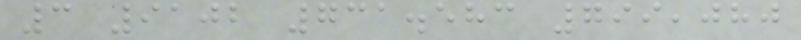3 9102 731.583 799,080
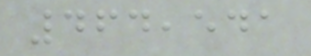464,541
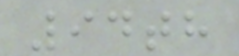94th
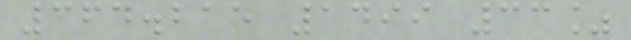364.215 1499 33%
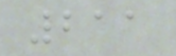211
